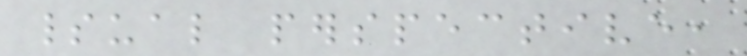spiritual perspective,
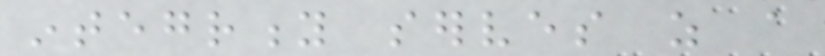integrity serves as a
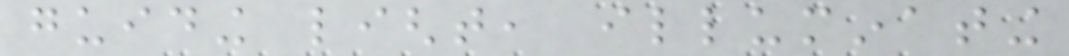guiding light, illuminating
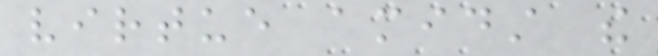virtue amidst the
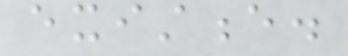existence.
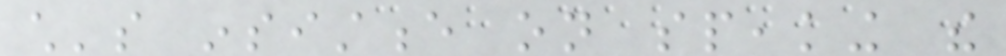child's insistence on speaking the
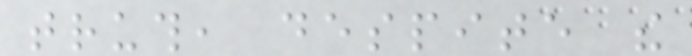truth, despite the
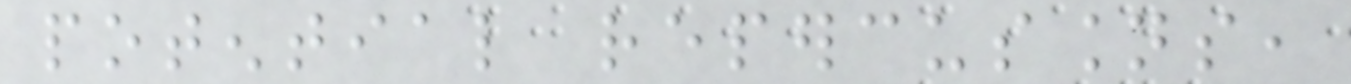potential repercussions,
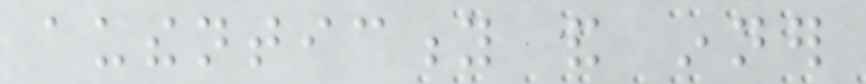authenticity and inner
